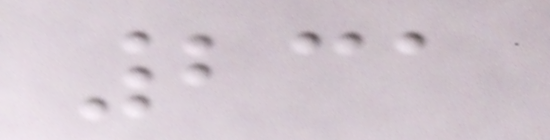231
